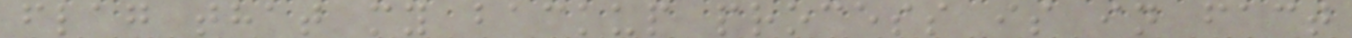flag that my backup process is in fact
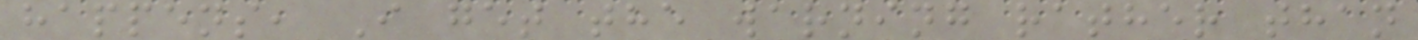happens, I get the warning rather than
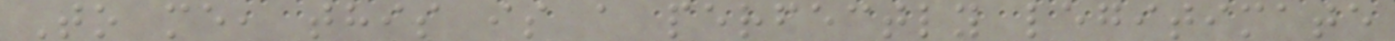To me, this is a perfectly legitimate
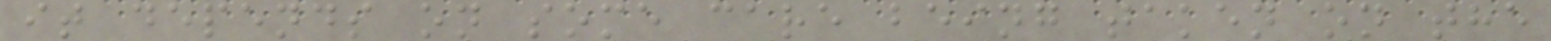it depends on some care being taken on the
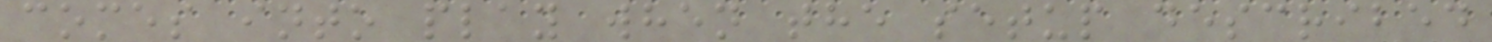comes into play when the setup described
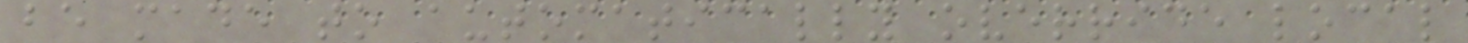be made to automatically override local
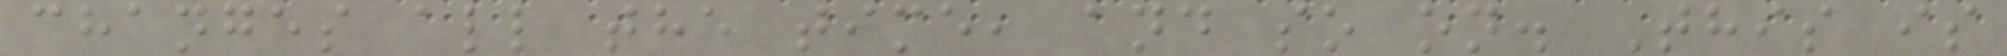changes all the time, and so on. This is
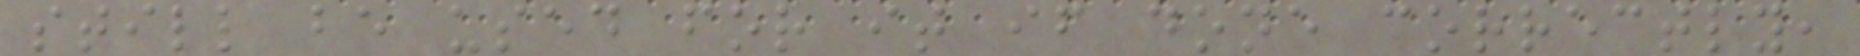still be used for it if done correctly,
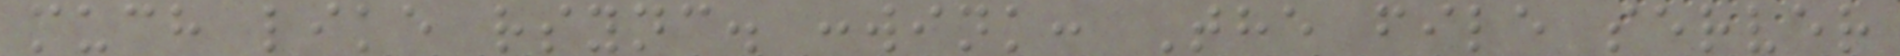much like rsync. :wink: The file server
